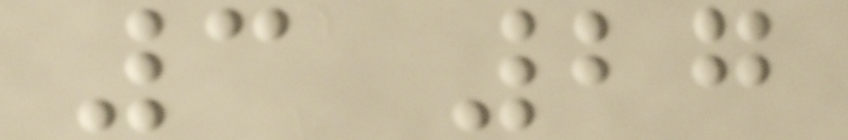3 27
